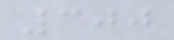300
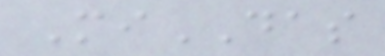MiDAS
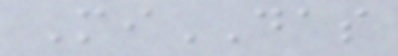MiDAS
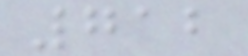712
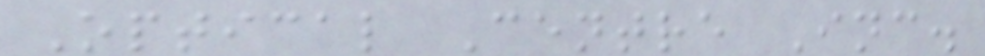Optical Centre Inc.
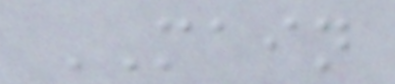MAIN
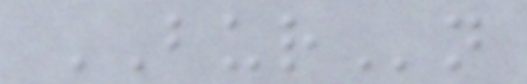BURn
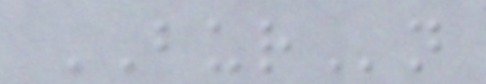BURn
